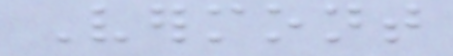Vermont
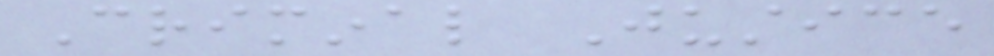Criminal Justice
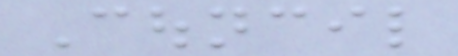Council
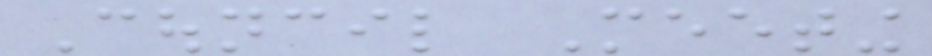Council Meeting
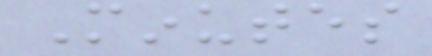Minutes
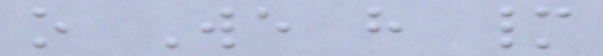o We have many
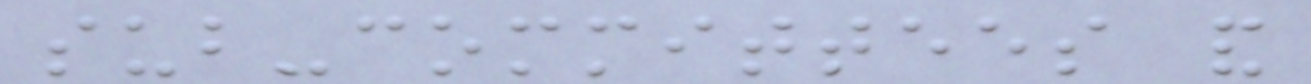sub-committees and
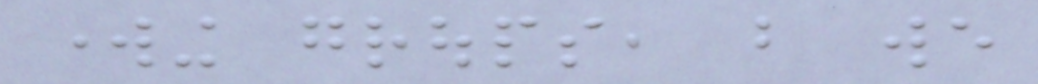working groups, but we
